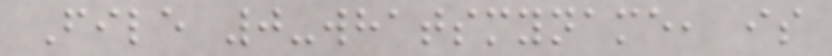File 0-whatsmyname, is
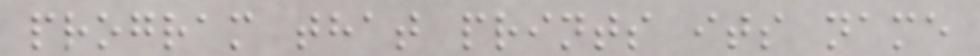program that prints its name
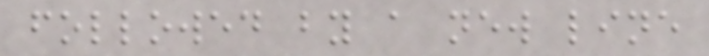followed by a new line
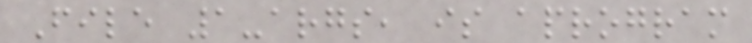File 1-args, is aprogram
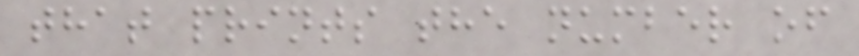that prints the number of
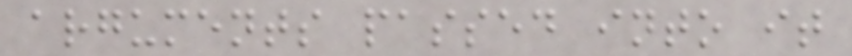arguments passed into it
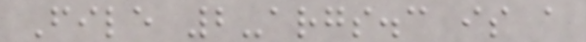File 2-args.c is a
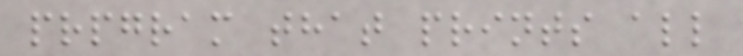prpgram that prints all
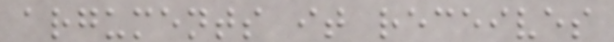arguments it receives
